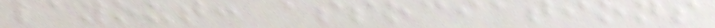layout: associations
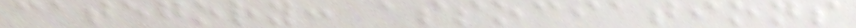category: associations
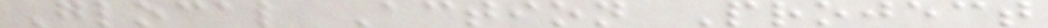Glocal Action Project
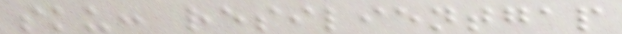sku: resilientgap
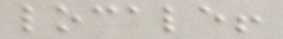locale!
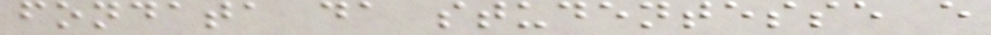fondata da studentesse e
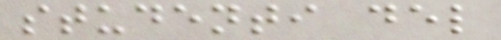studenti del
